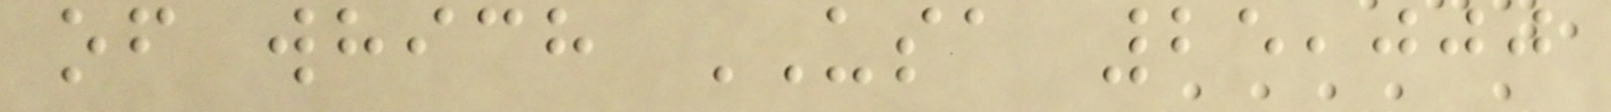of which USA 25,000
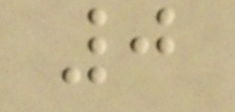0
